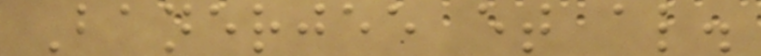Banerjee et al.
